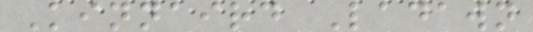Kinnaird Ladawn
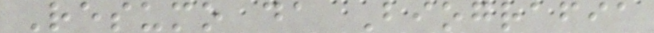Resumo da Biografia
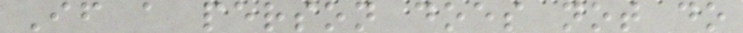If a person does not do
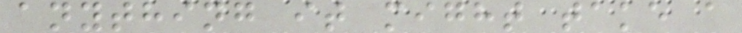anything it might take a
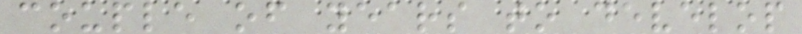couple of years to develop
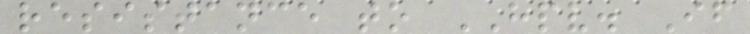resistance to HPV. If
